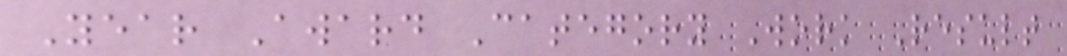Year Award Category Work Result
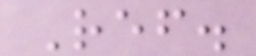Ref.
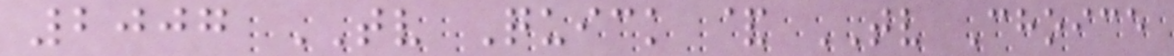2007 TV Quick & TV Choice
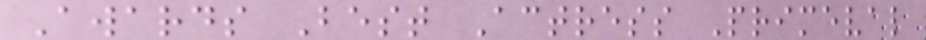Awards Best Actress Primeval
